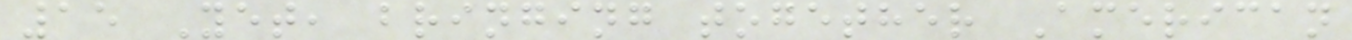15 Yet, bringing together American
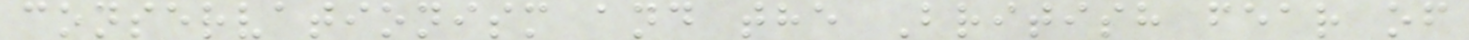conservationism and the British fear of
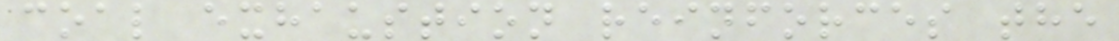coal exhaustion reinforces the
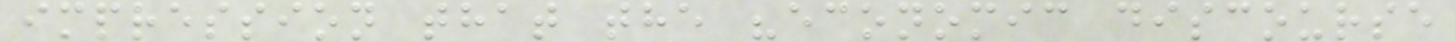impression that the "economic discourse
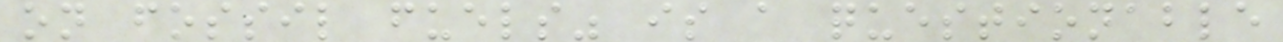on fossil fuels" is a questionable
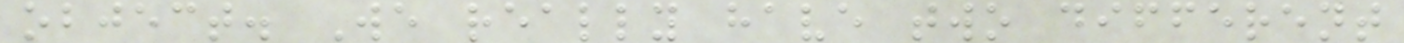object. We really have two different
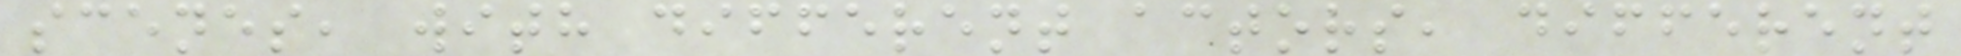scenes, with different actors, different
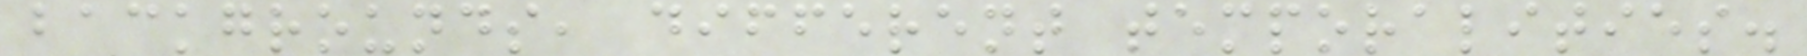backgrounds, different temporalities.
